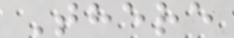There
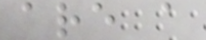are a
